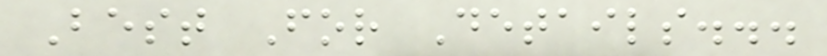Best For Details...
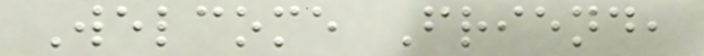Welcome Friend,
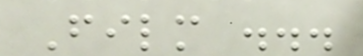Film ...
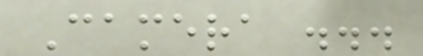Camera ...
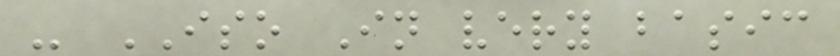- ISO In very basic
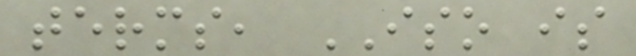terms, ISO is
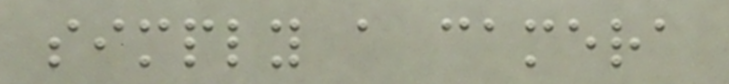simply a camera
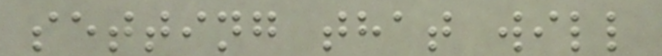setting that will
